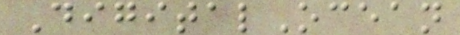DigitalOcean
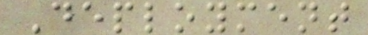Deployment
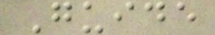Guide
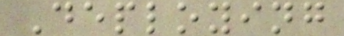Deploying
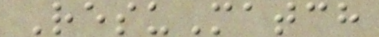ResuMatch
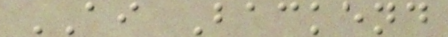AI Backend
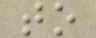to
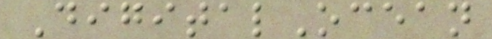DigitalOcean
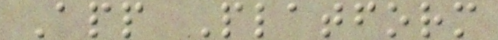App Platform
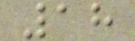18
